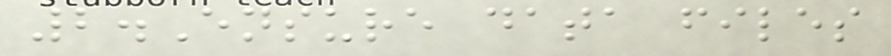2.Ensure data files
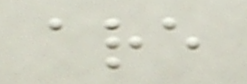are
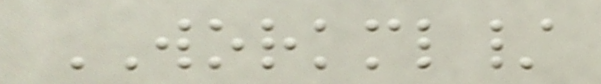WORKML/
